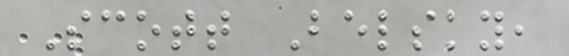Scott Belsky,
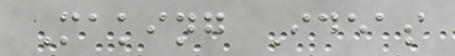Making Ideas
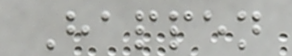Happen
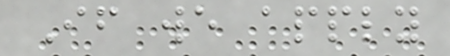If we apply
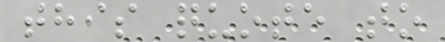this quote to
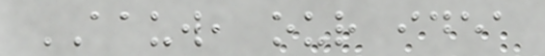AAUW, our idea
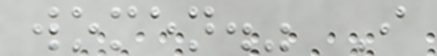women." I
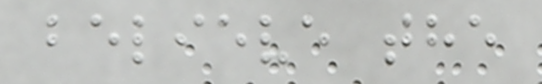believe the
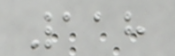118
